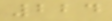224
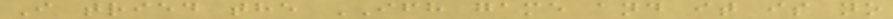I tried the IFH game and it is no
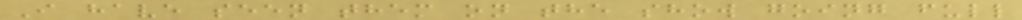I have seen them on the show going full
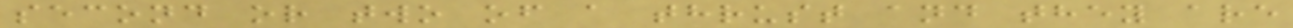second or two of a thrust and they are
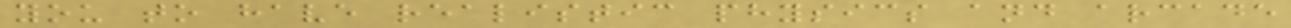you to have realistic physics and arcade
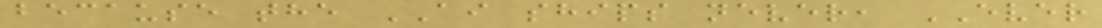because the AI ships never, EVER
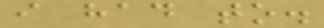i had to.
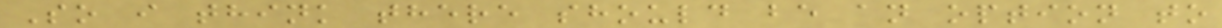So i think there should be an option to
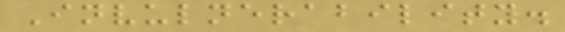Invulnerability.
